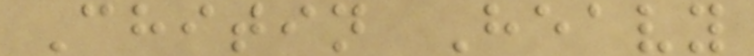Chitin Heavy
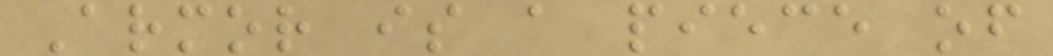Armor is a piece of
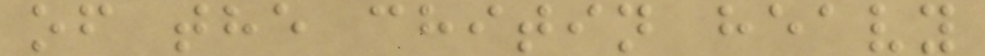of the chitin heavy
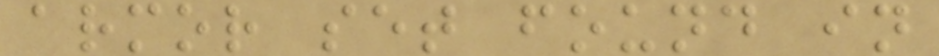armor set found in
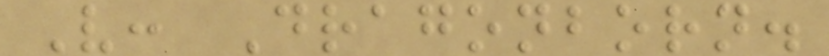V: Dragonborn.
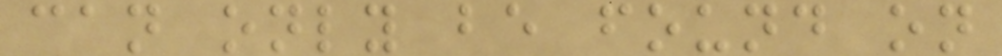can only be found on
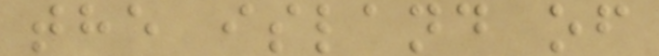the island of
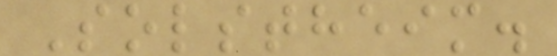Solstheim.
